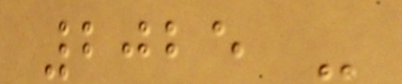2025 -
